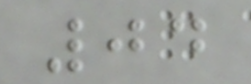04
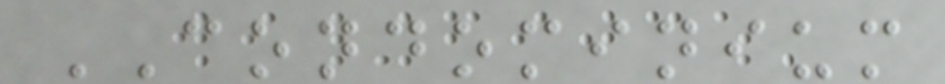CONDOMINIUM
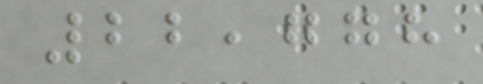22,778
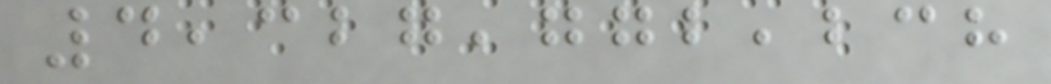4,327,772,238
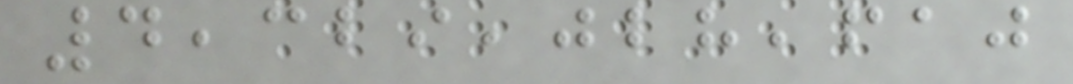4,329,028,610
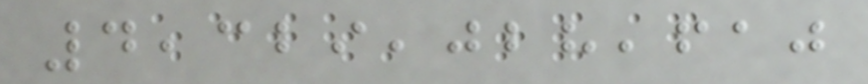4,329,028,610
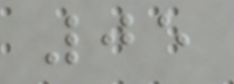05
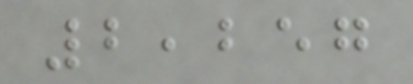2,257
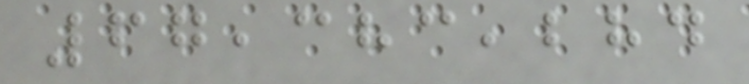67,383,284
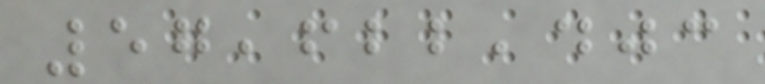57,622,403
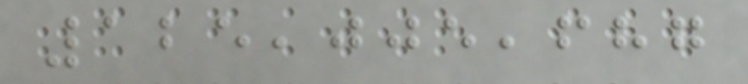125,005,687
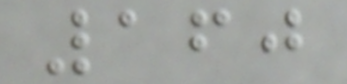160
